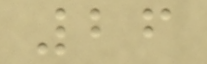26
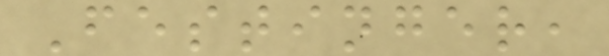Festinger,
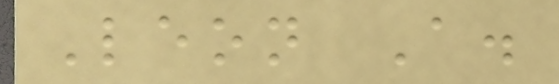Leon A.
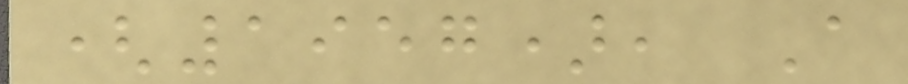(1957), A
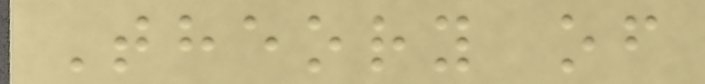Theory of
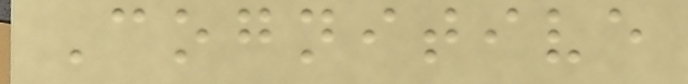Cognitive
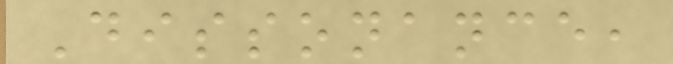Dissonance,
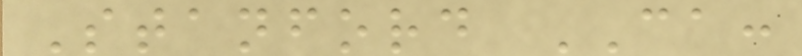Stanford CA:
